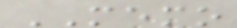MEMO
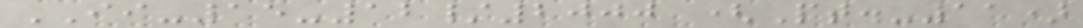II-15-12/2000 (Pt.-11)
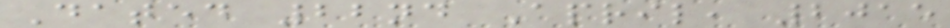Dated 22nd April, 2015
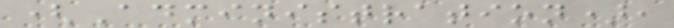(Administration),
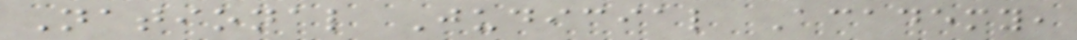National Judicial Academy,
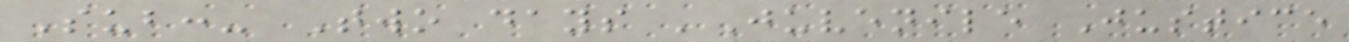Sub:- Two days 'Juvenile Justice
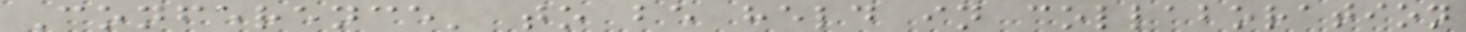Conference' to be held in collaboration
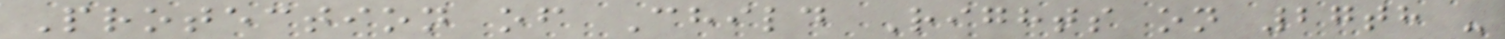Protection of Child Rights on 27th -
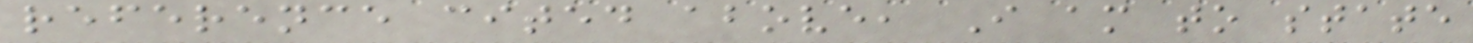reference cited above, I am to state
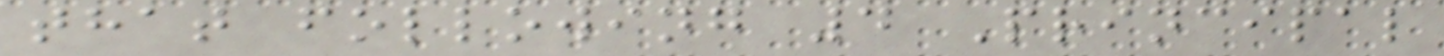that following 4 Principal
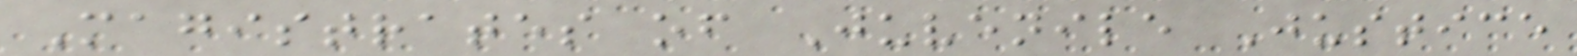Magistrates of Juvenile Justice
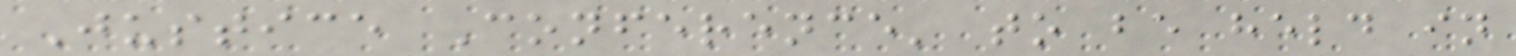Justice Conference' to be held in
